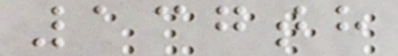137th
